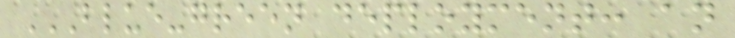BLUE-GREEN DEPLOYMENT: AN
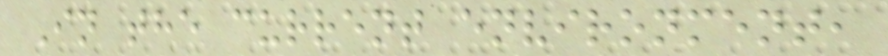In the current environment,
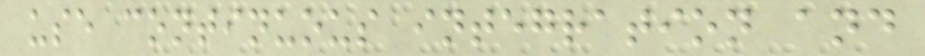use continuous integration and
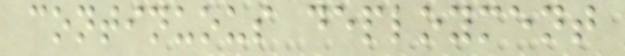continuous deployment
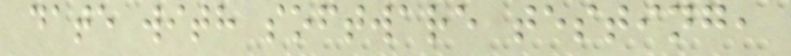date with software testing,
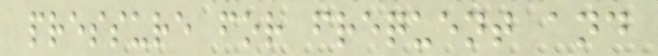pressure for frequent and
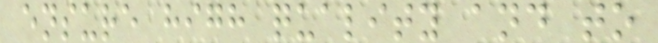ensure high quality and to
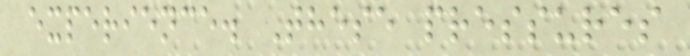experience. These pressures
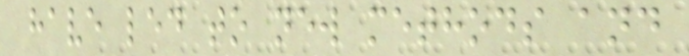have led to new methods and
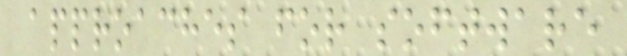approaches for software
